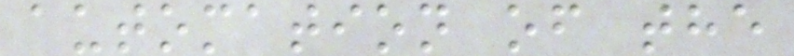automation of the
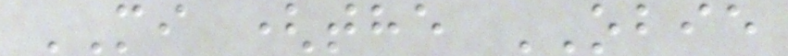MI (the OBIE
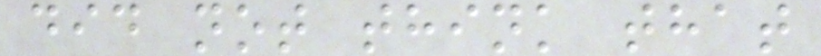did not think that
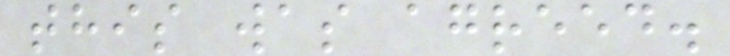this was agreed.
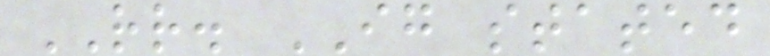RR. IG stated
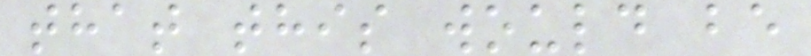that this would be
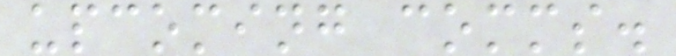upcoming comms.
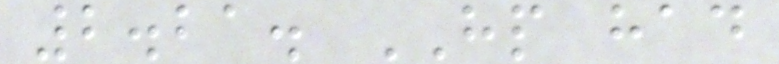2.21. HP had
